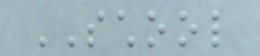SCHOOL
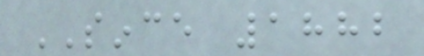SINCE 1882
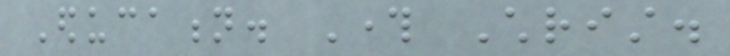Education. Through Christ.
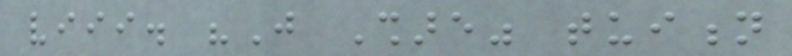viii. "Just Share" tuition
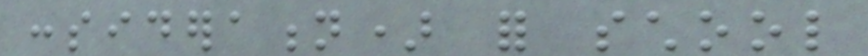consideration) for school
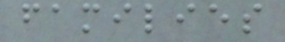families
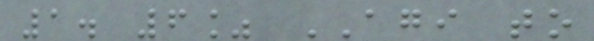1. 6% AGI to
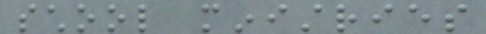school ministries
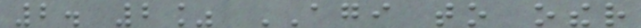2. 2% AGI to other
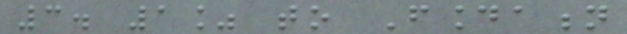3. 1% to Foundation
